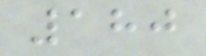180
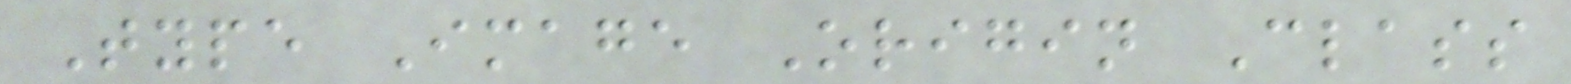Type Image Origin Class
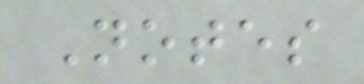Notes
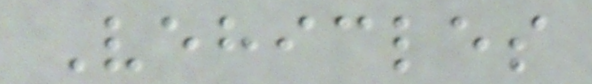Vehicles
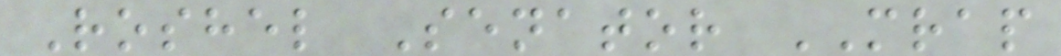Roshel Senator MRAP
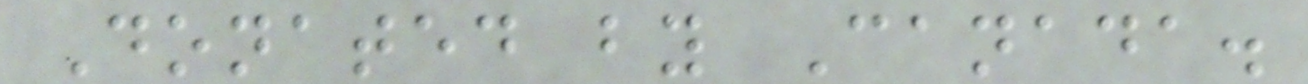Donated by Canada.
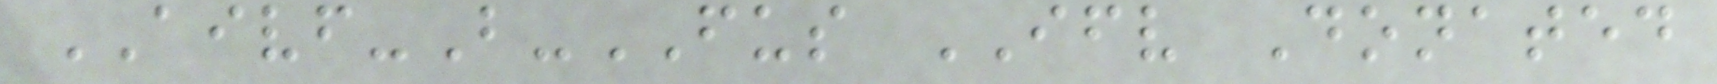AIVF-B-FUS IFV Donated
